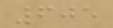605
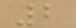2
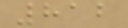812
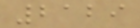2129
